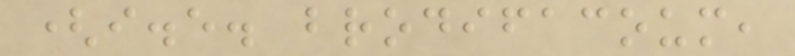(i.e. brodifacoum,
